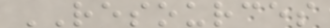RESOURCES
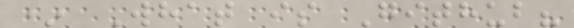* What is Github?
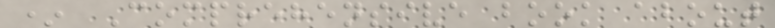* Comprehensive book about
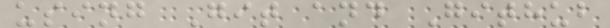using Git and Github
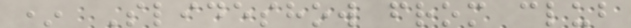* Slideshow from club
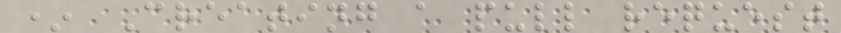* Creating a pull request
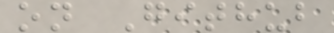on Github
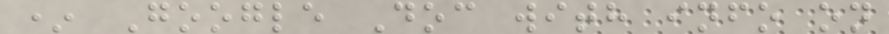* Google Doc with info on
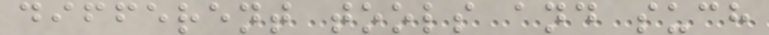different tools and such
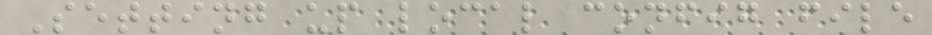Setting up local config file
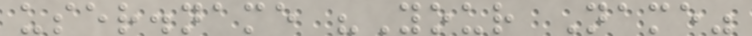user.name "Your Name"
